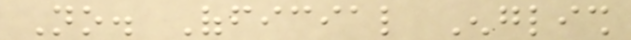No. Official English
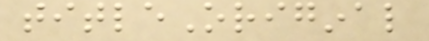titleOriginal
